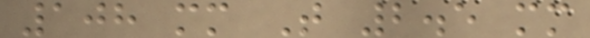108 mm T 2.5 mm
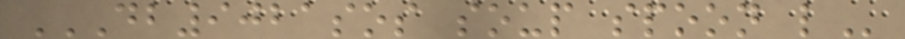DB9021SOS SOUP SPOON L
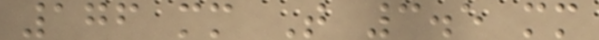176 mm T 3.5 mm
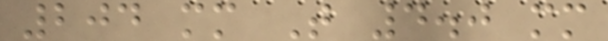204 mm T 4.0 mm
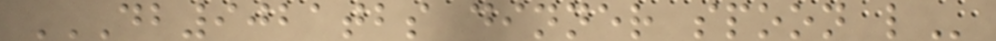DB9021TBS DINNER SPOON L
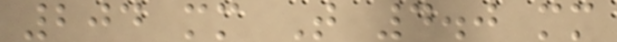204 mm T 4.0 mm
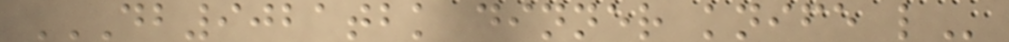DB9021TBK DINNER KNIFE L
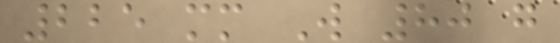225 mm W 80 g
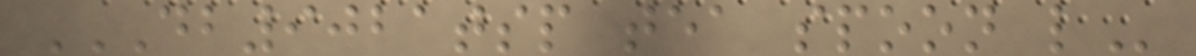DB9021TSP TEA SPOON L
